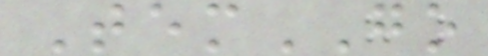TemGO
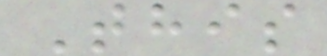This
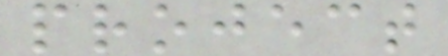project
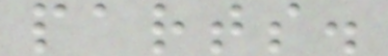parts.
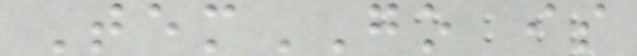TemGO is
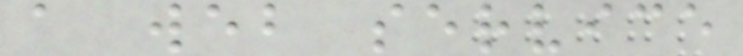a web service
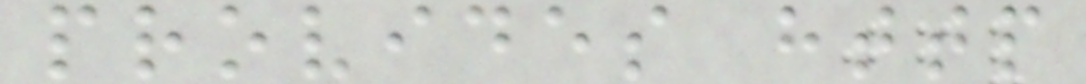provides http
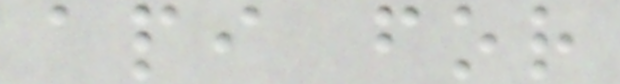api for
